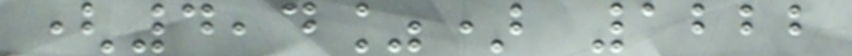(4,4%) 1222
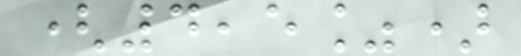(4,5%)
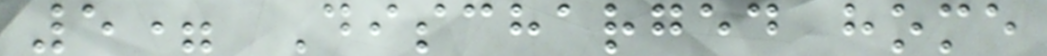5= Discharged home
